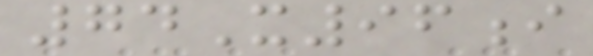74X96i
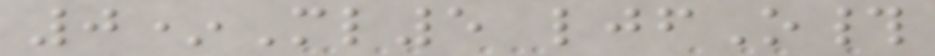0*Ml5 ljfO#
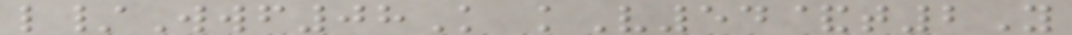l/Wwf08K kV54&t2Y
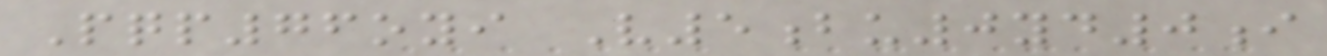Pqp76oyi V5bu0yd0i
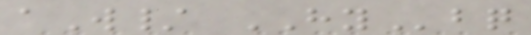aW/ HYbq
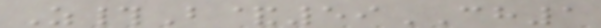Z#B&59CH1
